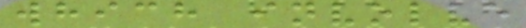which involve
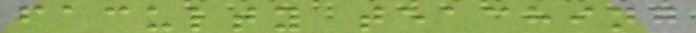faculty teaching
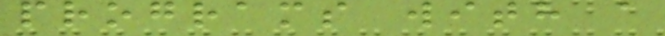programs with a
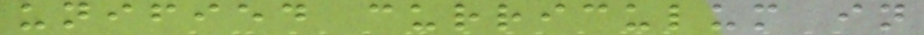unified curriculum in
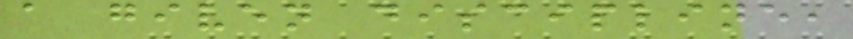a given discipline,
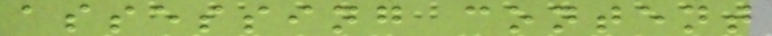assessing content
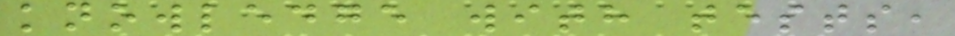knowledge with tests,
